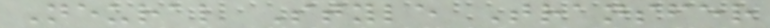Neural Style Transfer
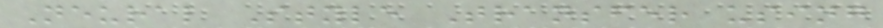Neural Style Transfer using
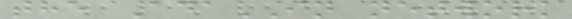the AdaIN network
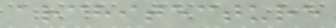architecture
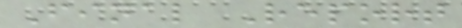Final Report
